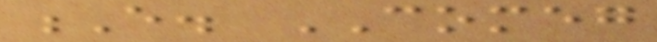E. COMEG
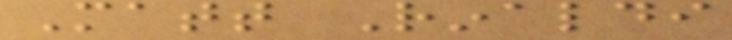Matt Rinaldi
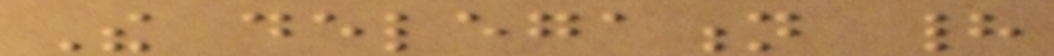The delegation had
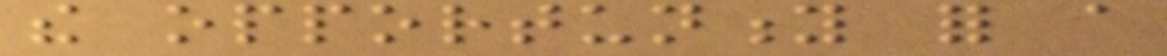the opportunity for a
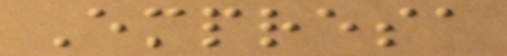Empresa
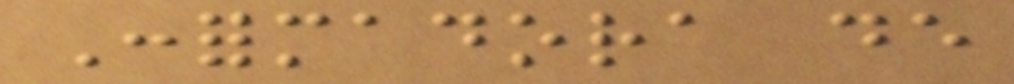Conformadora de
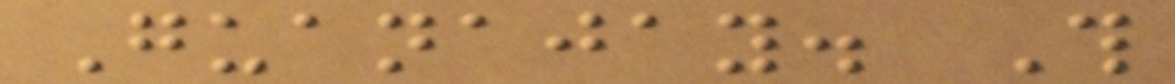Guanajay. This
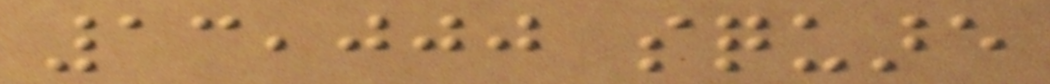13,000 square
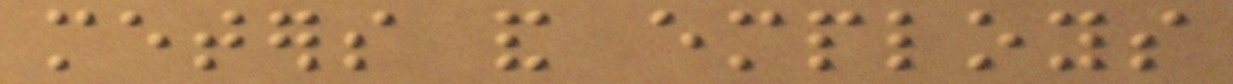meters and employs
